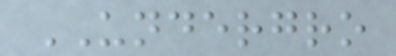UNDERGRO
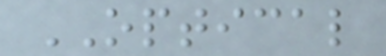OPTICAL
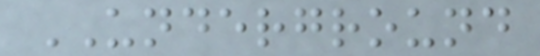UNDERGROUND
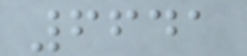6641
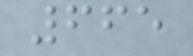665
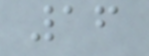16
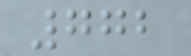772
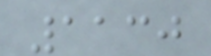1130
